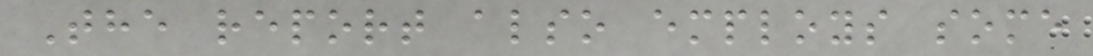The report also employs some
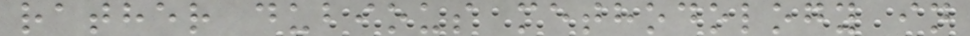rather dubious methodology in
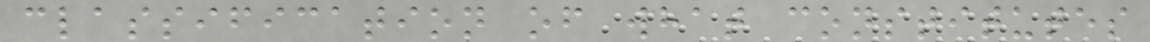classification of what constitutes
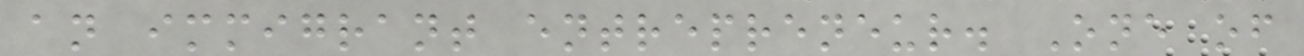an immigrant entrepreneur. One of
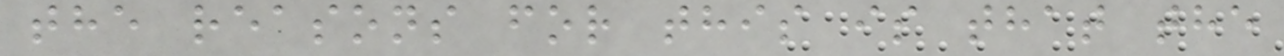the reasons for this is that the
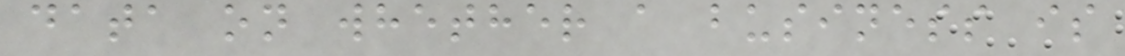data on whether a business is
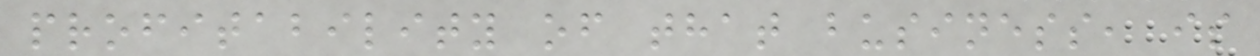profitability of that business, is
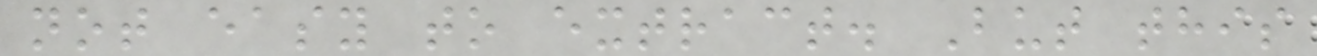not easy to extract. But this
